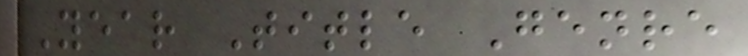Year Title Genre
